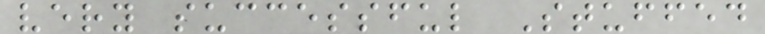very successful Stuffed
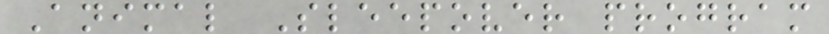Animal Sleepover program
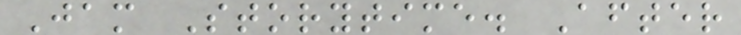Jam Storytime. After
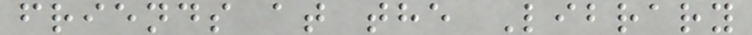friends at the Library
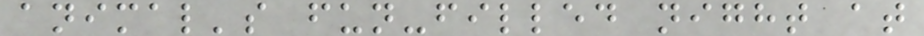animal's fun-filled night at
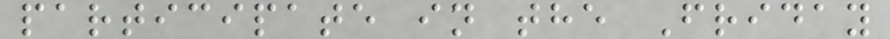participate in the Friday
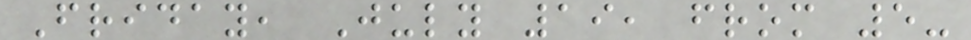Friday, July 19, from 5-
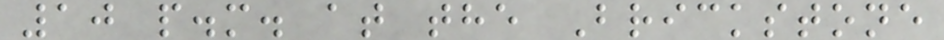10 p.m. at the Brickstone
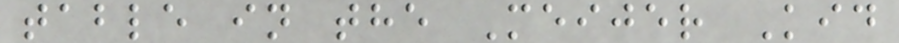table in the Meijer Kid
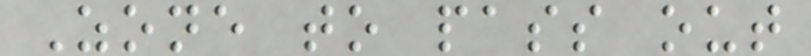Zone to pass out
